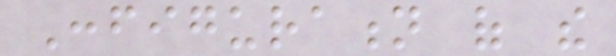Configuration of the
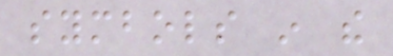symbols in the
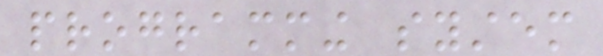programming system
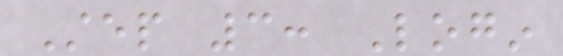Step 3: Login
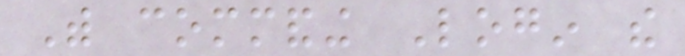With commanding Login the
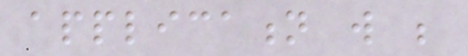application will be
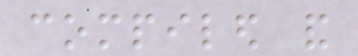compiled and
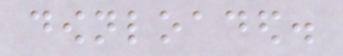downloaded.
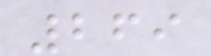269
